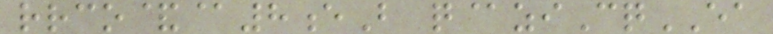rrco&@8eB q@ziCqEA
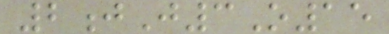2jJ3O15
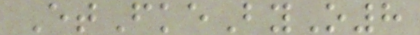EtFkeByO8
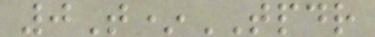0T*TPDR
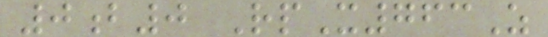0b0 RpX763Z
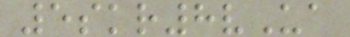5skr8vUa
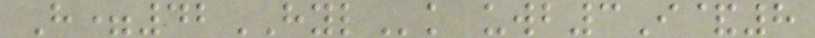H=42HYLk uwb3I&8
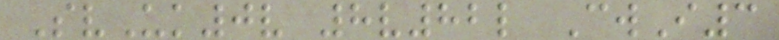SvUk0v 8v82l CwI3
